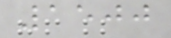1500
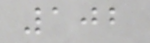102
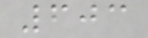603
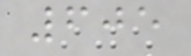605
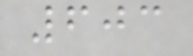603
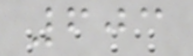603
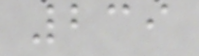239
